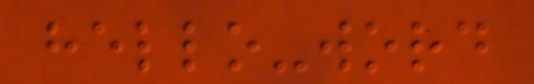hello-word
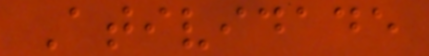Atividade
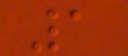1
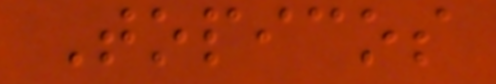Topicos
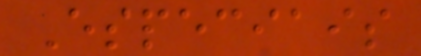Especiais
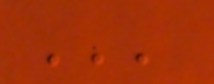'''
